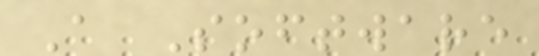A Software
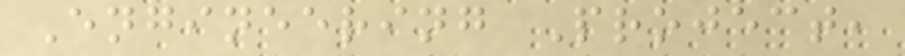Engineering Project,
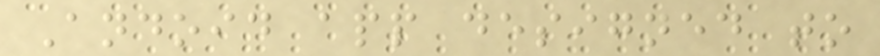Andoid app designed to
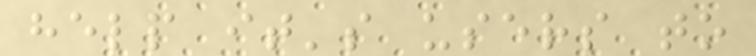help it's users to
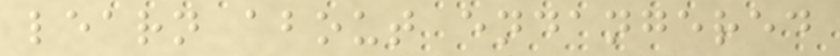learn about endangered
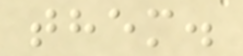them.
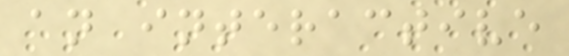an interactive
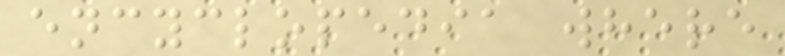encyclopedia where
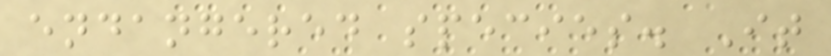endangered species. It
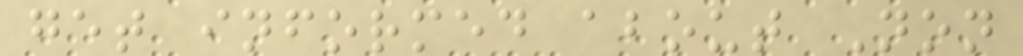get informed about Non
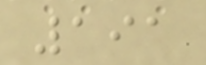191
